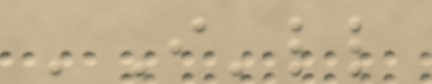'I'll
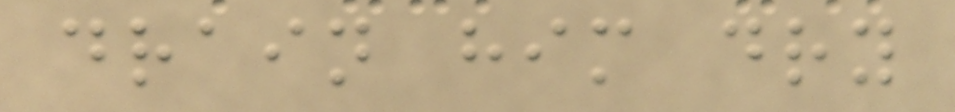drain him dry
